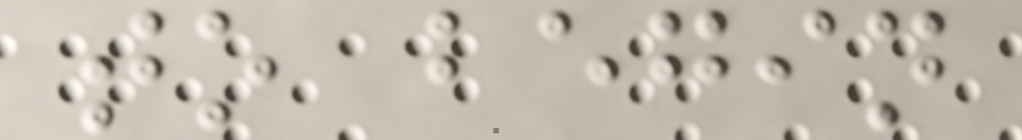to begin
